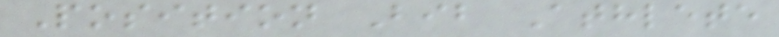Position Bib Athlete
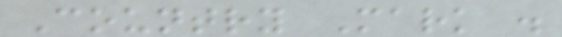Country Mark .
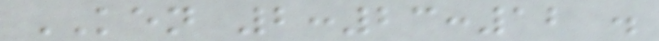KEN 2:23:12 .
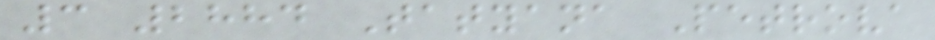3 2884 Tatyana Petrova
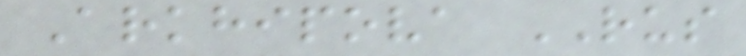Arkhipova RUS
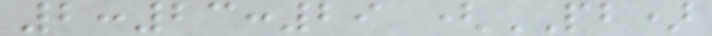2:23:29 (PB)
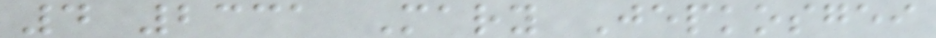4 2331 Mary Jepkosgei
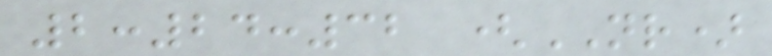2:24:32 (NR)
